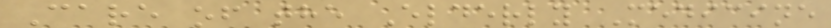Care of the Elderly Medicine
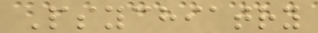Psychiatry
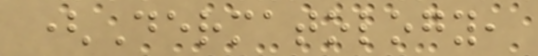(Dermatology,
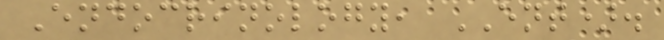Endocrinology, ENT).
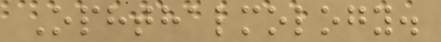Ophthalmology.
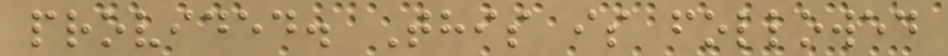provided. This is followed
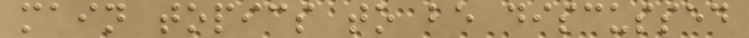main topics to be discussed
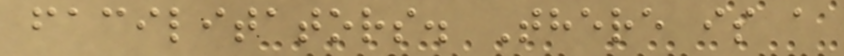facilitators. There is a
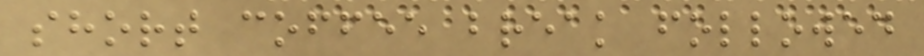short coffee break followed
